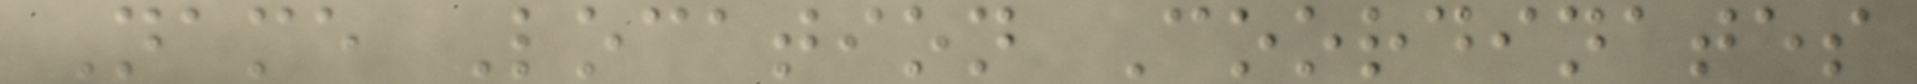Name Location Coordinates
